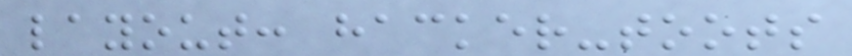layout: hacker-toots
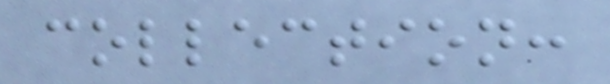collection:
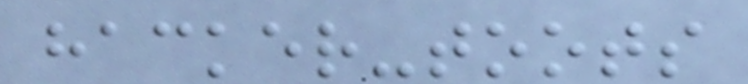hacker-toots
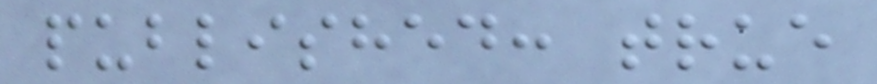published: true
